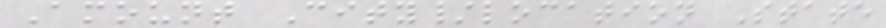Amount City/location State
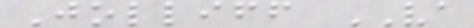Jolliff VA
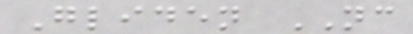Gliden NC
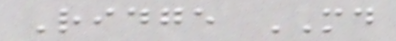Ridge MD
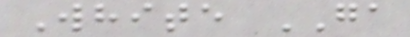White GA
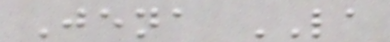Jena LA
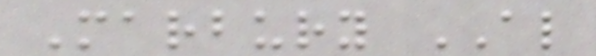Marbury AL
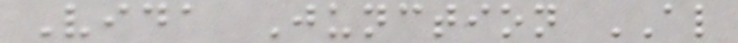Vida Junction AL
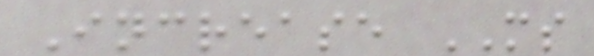Increase MS
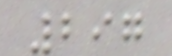297
